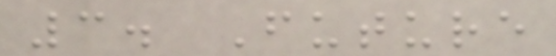3. Future
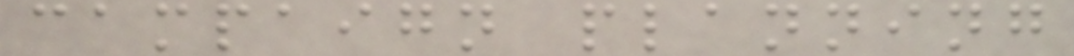campaign planning
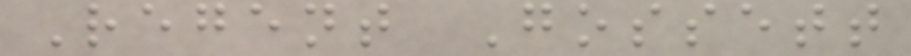Regent Gossett
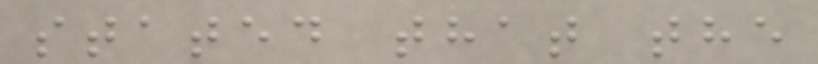stated that the
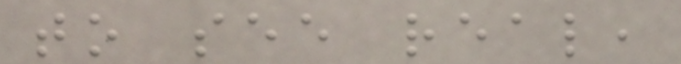to see real,
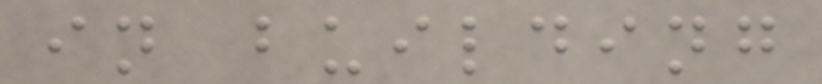in building
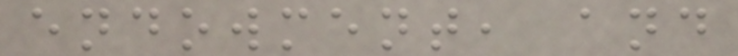endowment, and
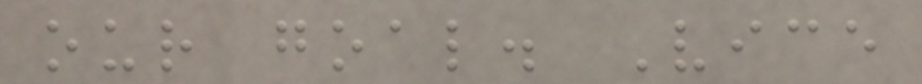our goal. Vice
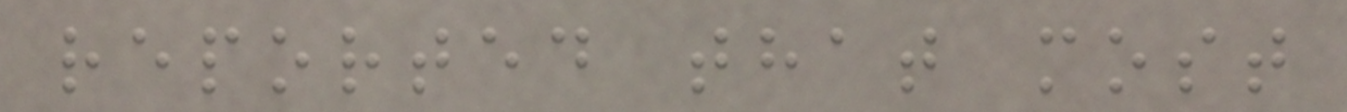reported that most
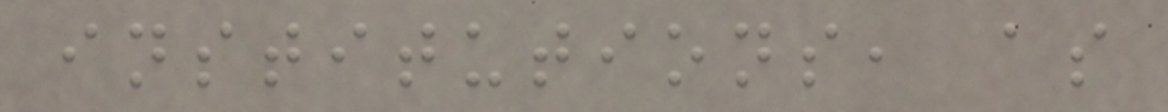institutions, as
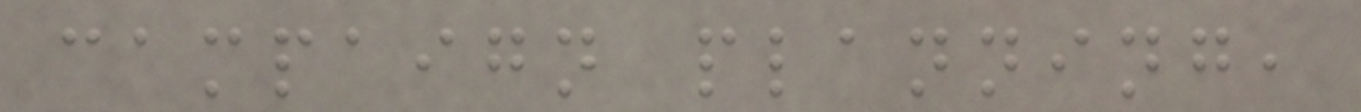campaign planning,
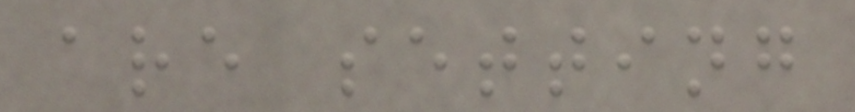are setting
